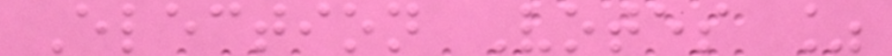Election Votes %
